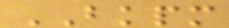BKPM
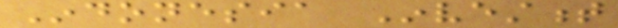Indonesia Investment
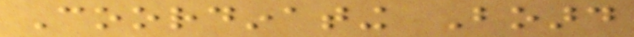Coordinating Board
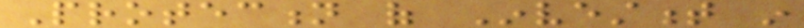Protection of Investment in
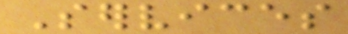Services
